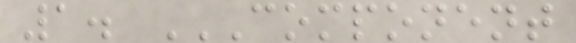1. COMPONENT
